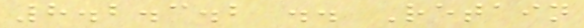8.2.3.2 .. Retain
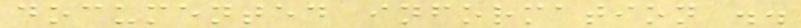documented information ..
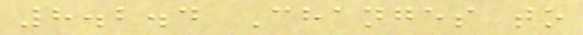8.2.4 Changes to
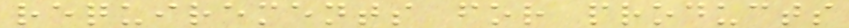requirements for products
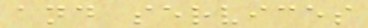and services
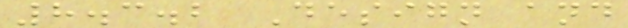8.3.2 Design and
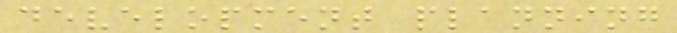development planning
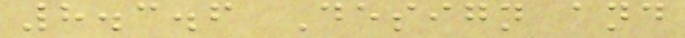8.3.6 Design and
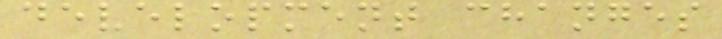development changes
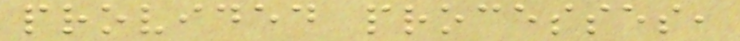provided processes,
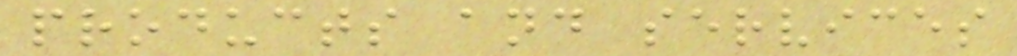products and services
